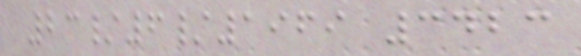23/6/1969 3423
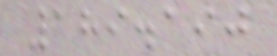189.190
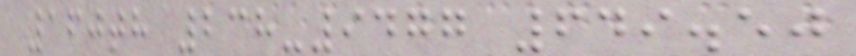160th 238-9477 649.50
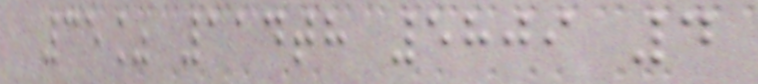35% 114th 5809 4
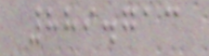889.713
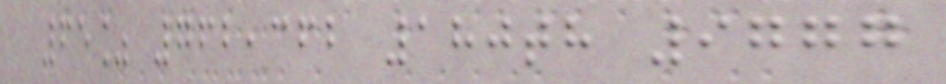65% 762,362 180th 9777
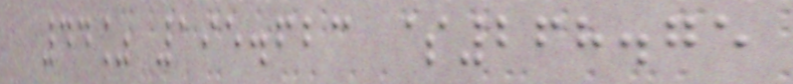44% 195.623 $268.75
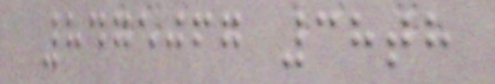8475067 38th
